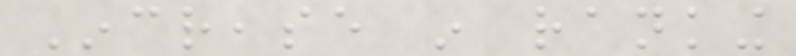Increase in ranking
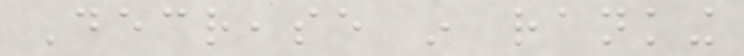Decrease in ranking
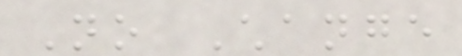No Change
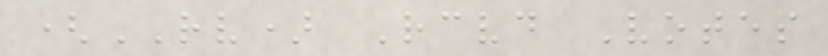(RV) Received Votes
